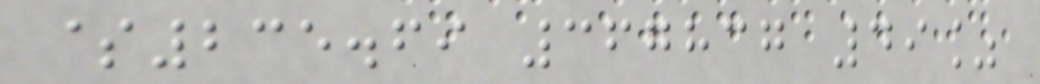$235.69 367837 49%
